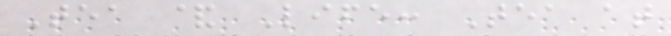Tea & Life: Tea at
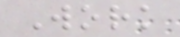Work
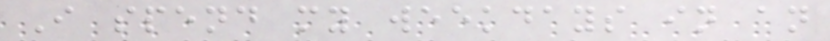I spend my weekdays in an
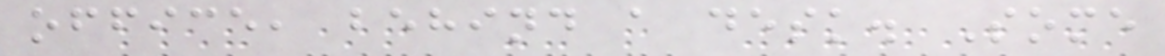office, behind a desk. Some
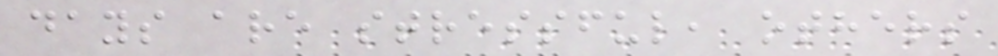days are stressful, others
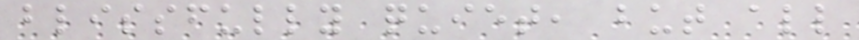blissfully quiet, but all
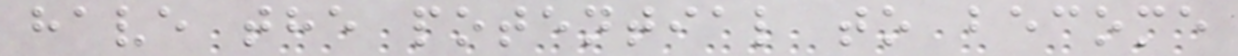have the potential to become
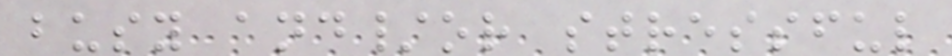busy and/or stressful
